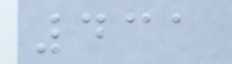431
